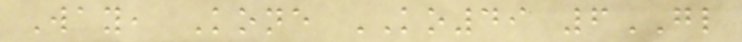Way, Kone KO49 6GL
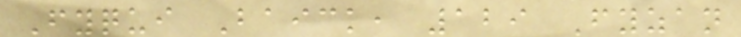Fyqui Baick, 129 Fyzan
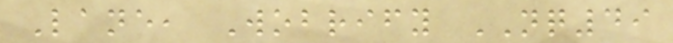Lane, Wobrify NQ49
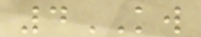4KW
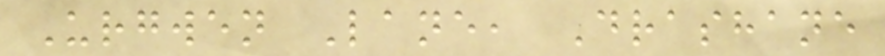Urgwen Lane, Drashane
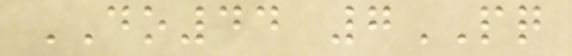DO44 7PQ
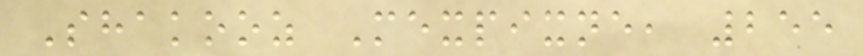Shakooz Mexpixne, 255
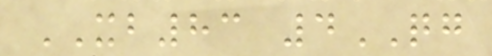XB83 4QG
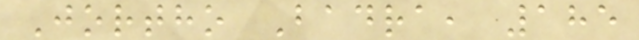Jortho Badra, 185
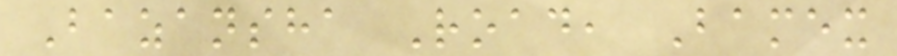Bazansha Road, Bamex
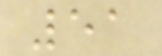51
